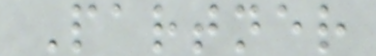Partner
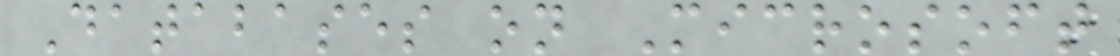Databases on Microsoft
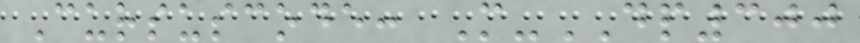Cursuscode: M-DP300
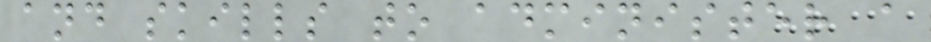and skills to administer a
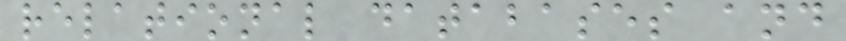relational databases and
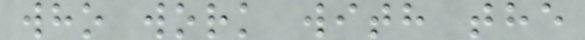who work with the
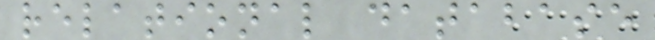relational database
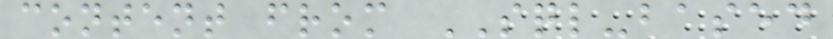content from SQL-based
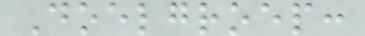Doelgroep:
